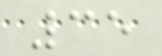35
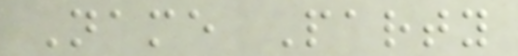Name Party
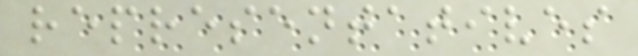representatives
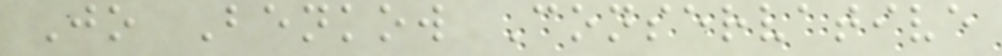Jo Benkow Conservative
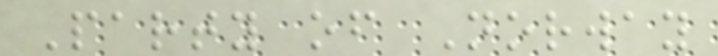Party of Norway
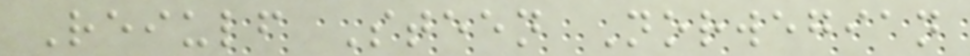Reiulf Steen Norwegian
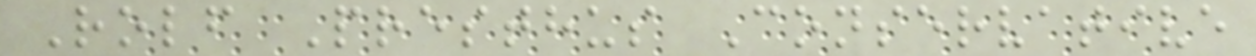Rolf Presthus Conservative
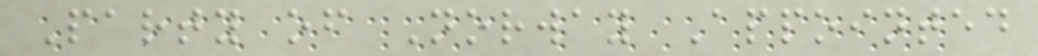Party of Norway Appointed
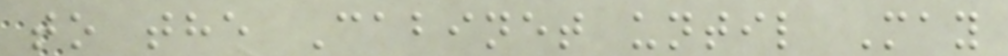to the Cabinet until May
